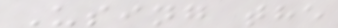Using the
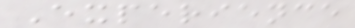Experience
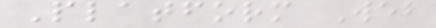Platform Web
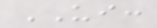UI:
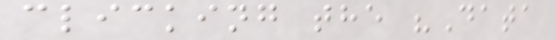clicking the "Data
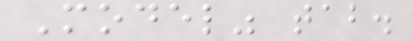Model" tab.
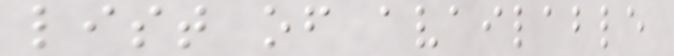list of available
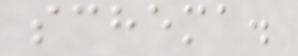schema.
